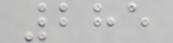285
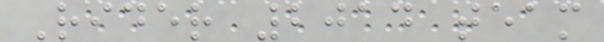Rider 2014 team
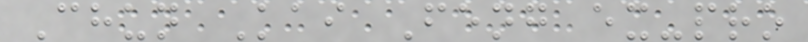Chun Kai Feng ex-pro
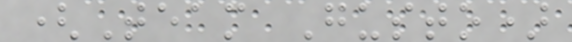(Team Gusto)
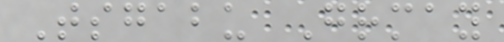Tsgabu Grmay
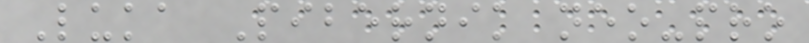Luka Pibernik neo-pro
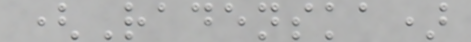(Radenska)
